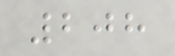208
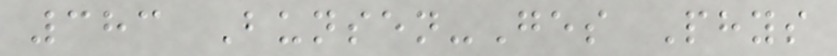383 Bunsen-Ges Phys
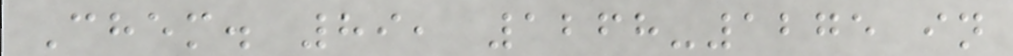Chem. 89, 1268-1275 in
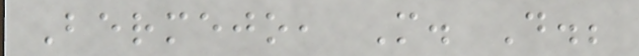Bermejo, M. D.;
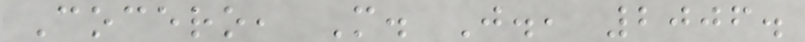Cocero, M. J., 2006.
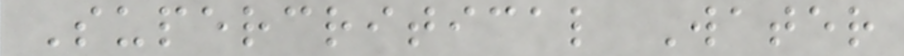Supercritical Water
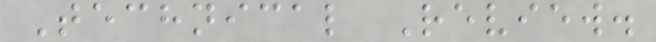Technical Review.
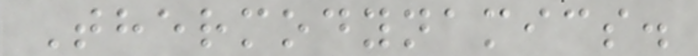Thermodynamics.
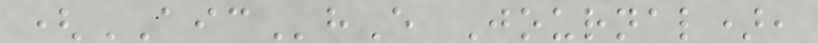(AIChE Journal),
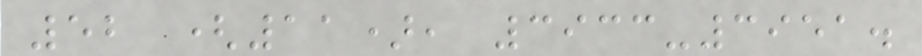52 (11), 3933-3951.
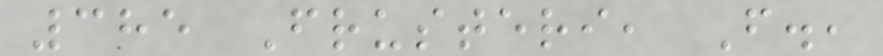385 Frusteri, F.,
